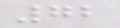72
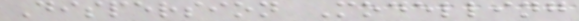Dispersion Modelling
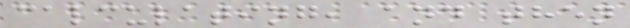calculating, and then
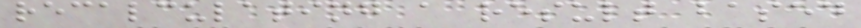recalculating a result based
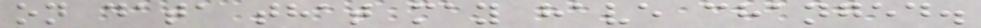on data that may have changed.
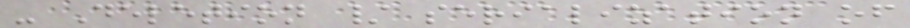- Deletion / serialization of
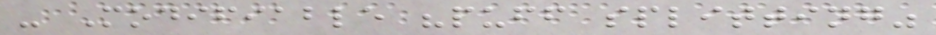- Modifiable "puff splitting"
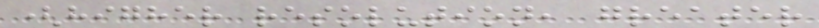(higher resolution, greater
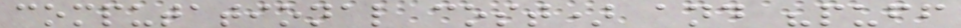computational cost) and "puff
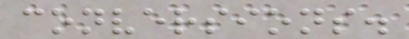conversions.
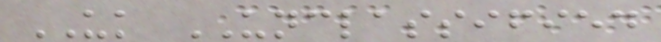UK UNCLASSIFIED
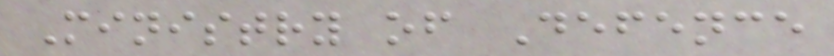Ministry of Defence
